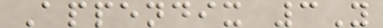Appendix 3Y
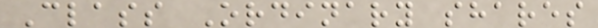Class Ordinary shares
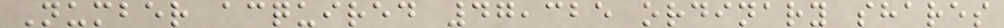Number acquired 47,325 ordinary shares
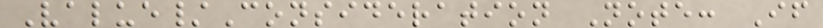Value/Consideration Note: If
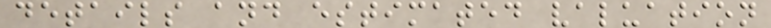details and estimated valuation
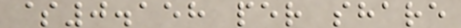$0.158 per share
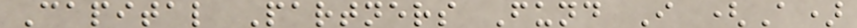Capital Partners Fund I (A)
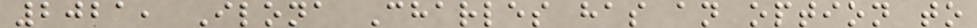2021, Ilona Charles has an option to
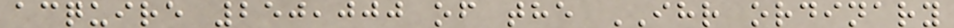acquire 250,000 of the IHR ordinary
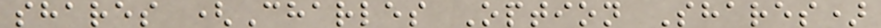shares (Charles Option Shares)
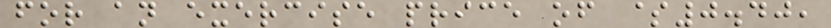for an exercise price of $0.40,
